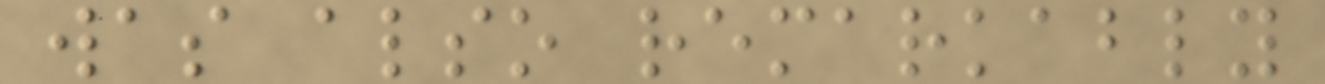was also remarkably
